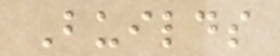Builds
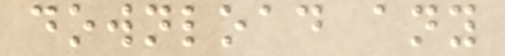download any
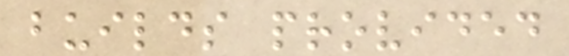builds provided
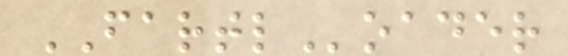FARTLoader
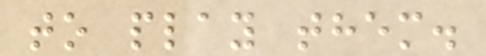to play them.
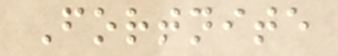Fortnite
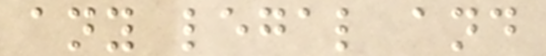any legal and
